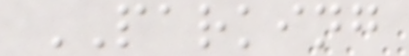PARKING
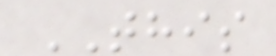THIS
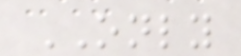ONLY
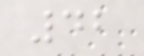42
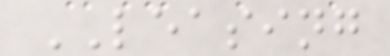LEASING
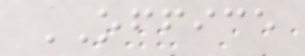OFFICE
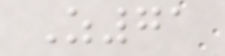Z71
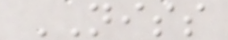NISS
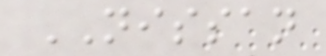NISSAN
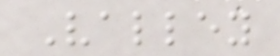Valley
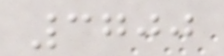3700
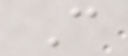C
